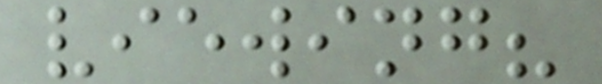viewing?
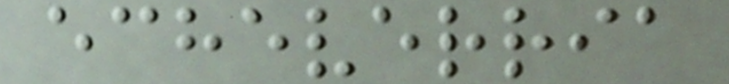echeverria
